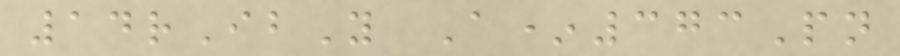14rIbY A*373Pn
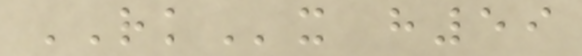RKx h59
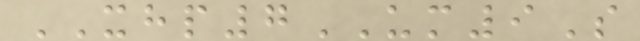XHP7UM9S
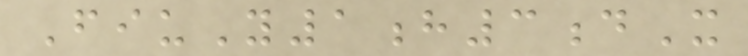FiuY1h3dX
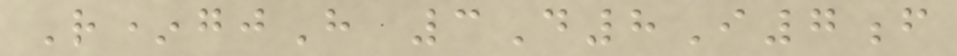R*gjH 3D8I7f
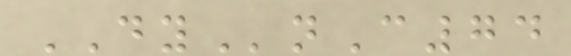DYnC74
